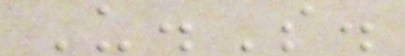U.S.
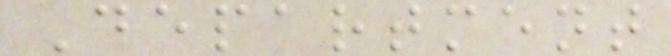Department
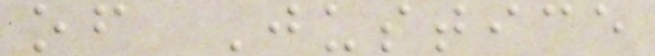of Justice
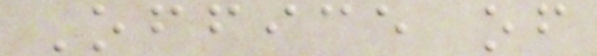Office of
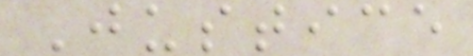Justice
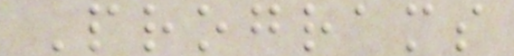Programs
